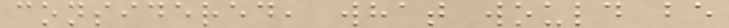considered, what would be
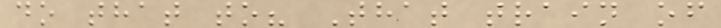do that to? That train of
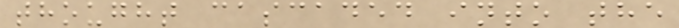thought cascaded into the
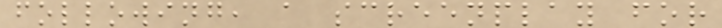following, a screenplay for
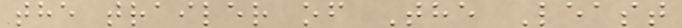the trailer of The Least
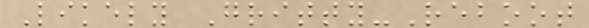Likely Gritty-Reboot
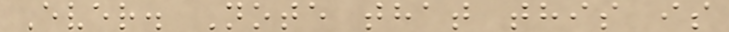Ever. Note that this is
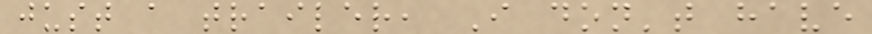just a trailer, I don't have
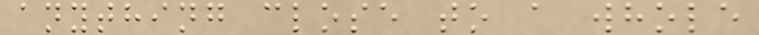anything close to a whole
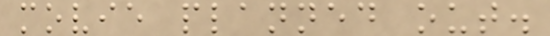movie planned out.
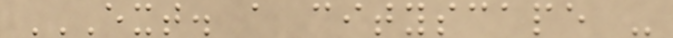EXT. A CITYSCAPE -
